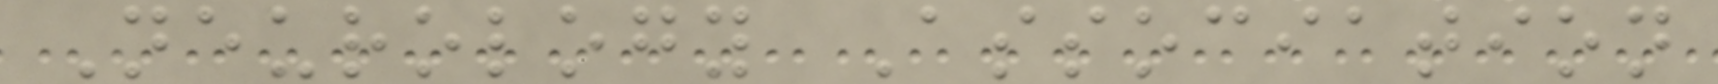Neurology Association
